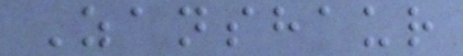Zanshaur
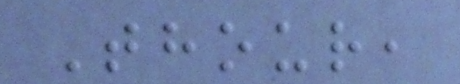Thour,
